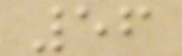56
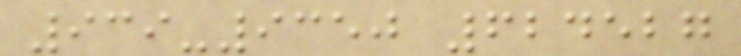939-9350 624527
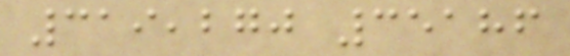319,270 35186
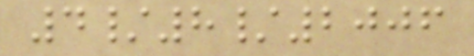4/8/2006
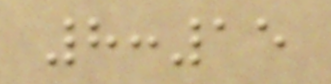8:15
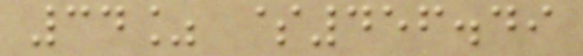34% $456.49
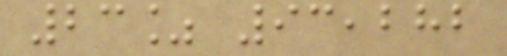23% 93,282
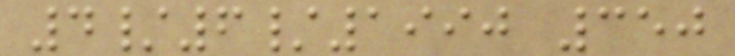4/6/1990 350
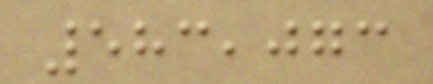583,073
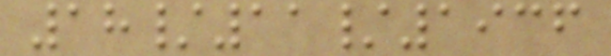18/11/1936
